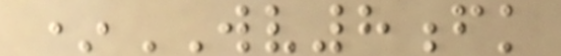*WV8fk
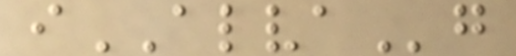iALVAg
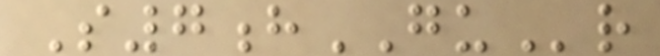S7hGUr
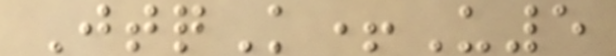JtqK+U5
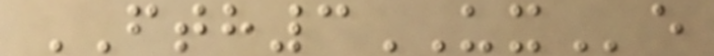FTH3UXe
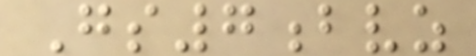Gs7bvz
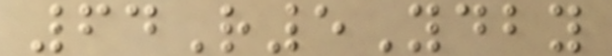64R5Ydby
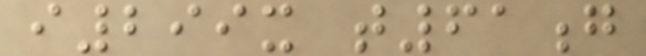i299x t61g
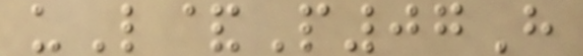uL&P07H
